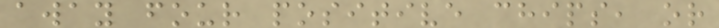away four positive chips, or
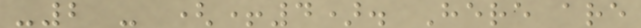-2 - (+4). Here are
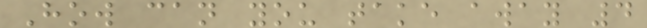How can you take away 4
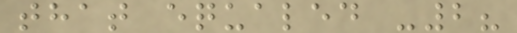that equaled -2?
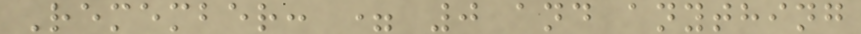Remember: = 0 and anything
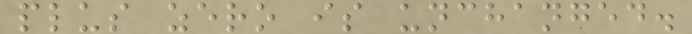plus zero is unchanged.
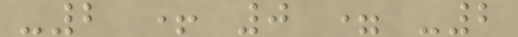-2 + 0 = -2
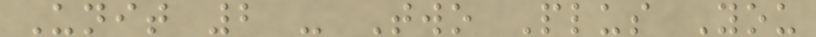Unit 2 - Two Plus You
